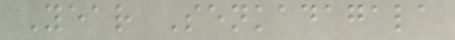Year Senkadagala
